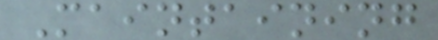Maintaining
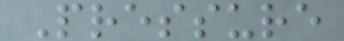Pressure
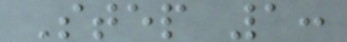Step 1:
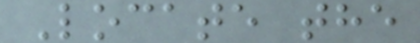Locate the
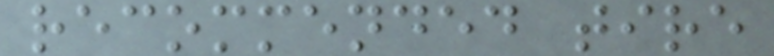recommended tire
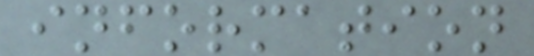information
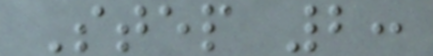Step 2:
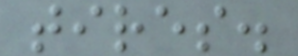tires.
